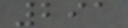291
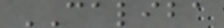CALIBA
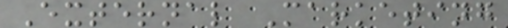External Marketing
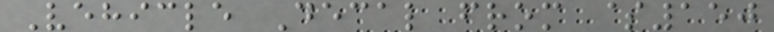Vehicle Decal from $150
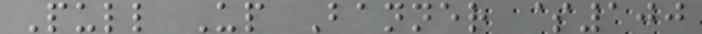Pull Up Banner $100
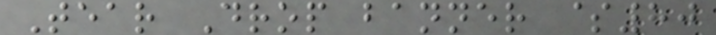Tear Drop banner $80
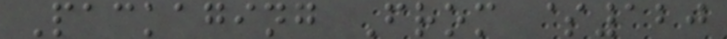Packaging From $120
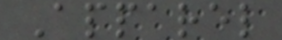Apparel
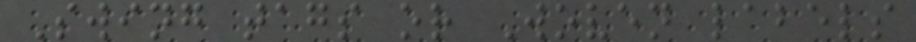Swing tags or Woven labels
